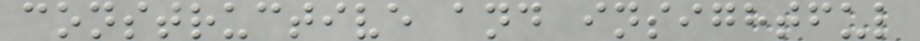constructive and insightful
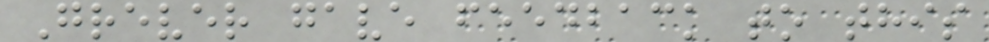Grever gave feedback to this
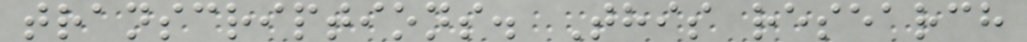transcriptions. This research
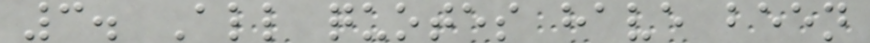3. All quotes have been
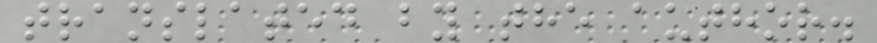translated by the author.
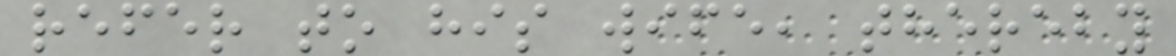refer to his wife, thereby
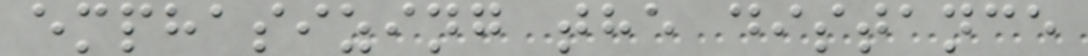emphasizing the distance
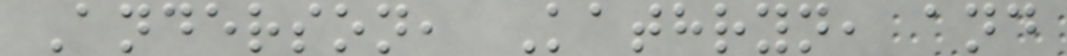Anderson, Kathryn, and
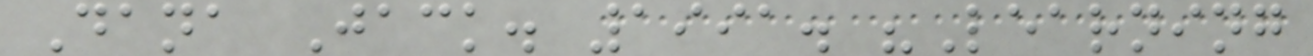Dana Jack. 1991. "Learning
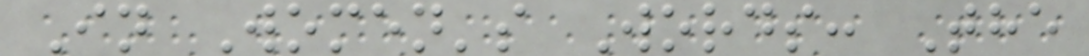In Women's Words: The
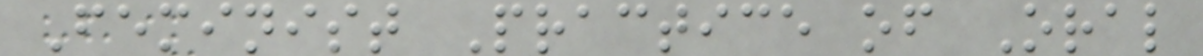Feminist Practice of Oral
